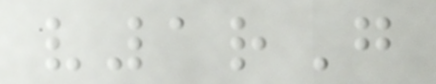v1rG
